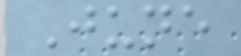June
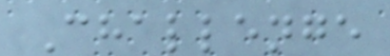Challenge
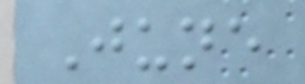June
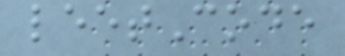leetCode
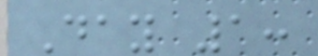Day 1:
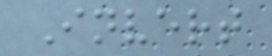Invert
